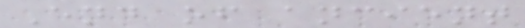End of ancient
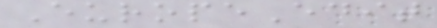EuropeEdit
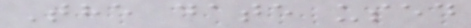The date used
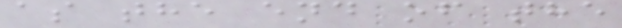as the end of the
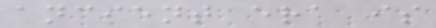ancient era is
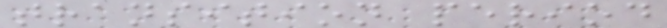transition period
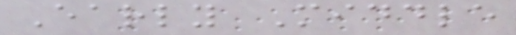Early Middle
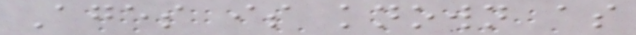Ages is known as
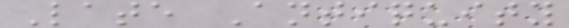Late Antiquity
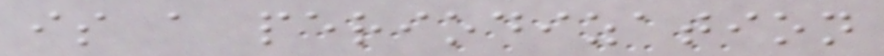is a periodization
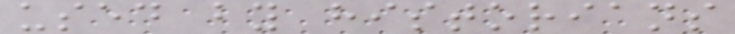used by historians
